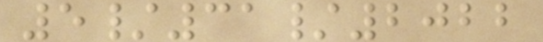5/31/2022
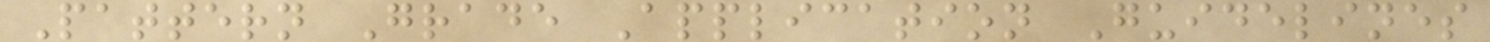Pattern Grade Application Guidelines
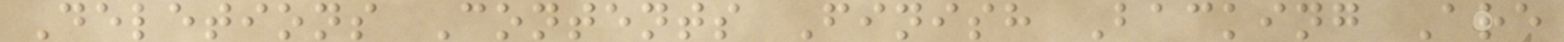Deletions Contents Finish Backing Are
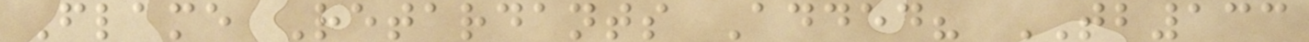Flame Retardants Added? TB133
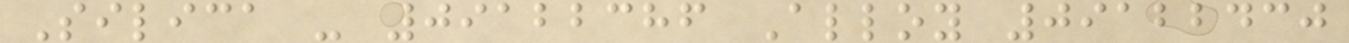Silica - 09122386 Alloy 09122430
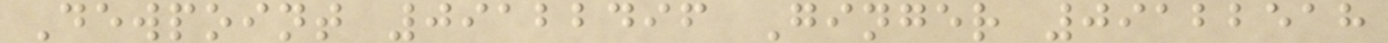Dewpoint 09122496 Ginger 09122518
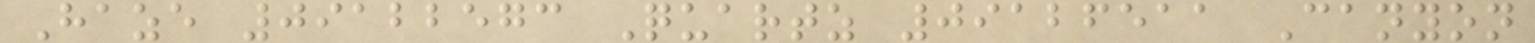Haze 09122573 Quartz 09126511 Canyon
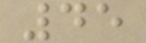45
